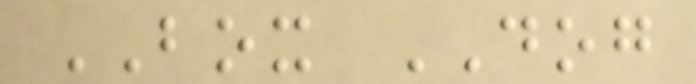BOX DOG
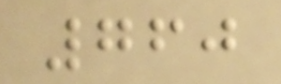760
